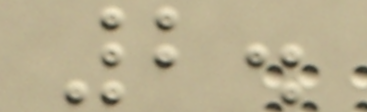2.
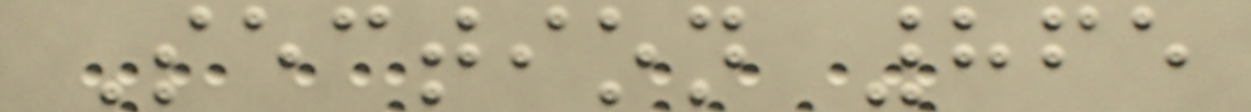Section 865
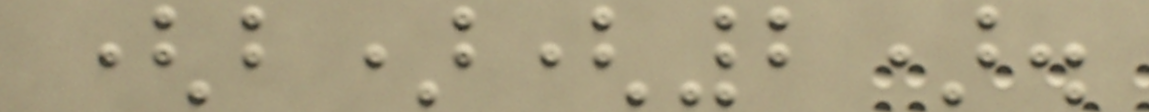(b)(2).
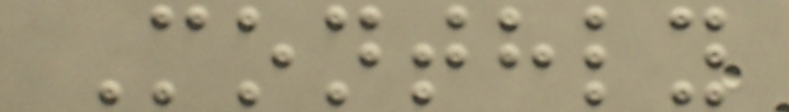Monthly
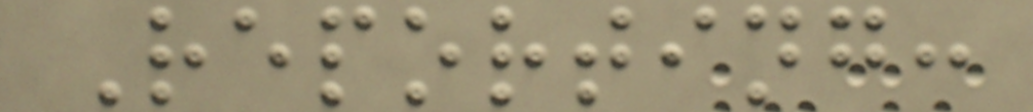Reporting:
